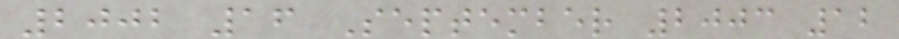2002 16 September 2003 12
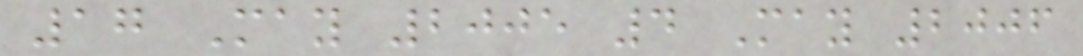17 May 2005 4 May 2006
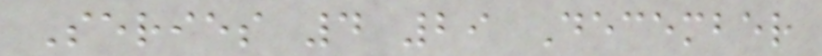Series 4 29 December
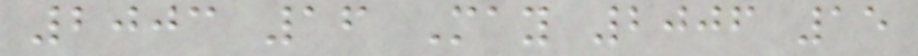2003 16 May 2006 15
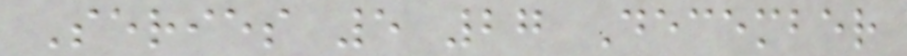Series 5 27 December
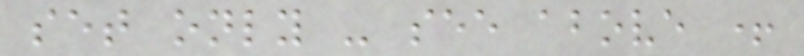set only - see above +
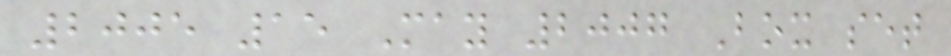2005 15 May 2007 Box set
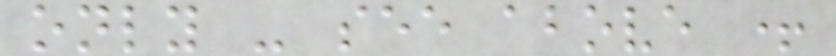only - see above +
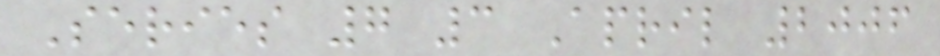Series 7 3 April 2006
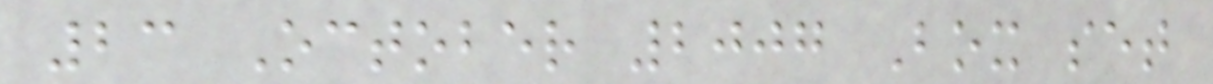23 October 2007 Box set
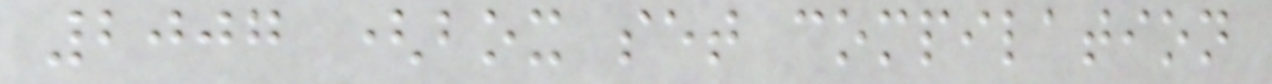2007 (box set compilation
